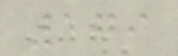179
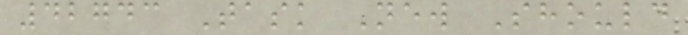42743 Task New Should
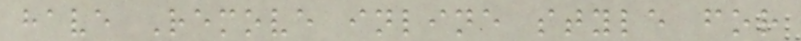have Remove inline style for
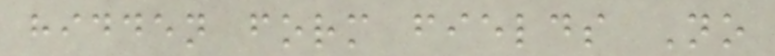hidden form fields No
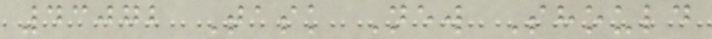43072 Task New Should
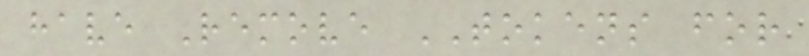have Remove TOKENS for
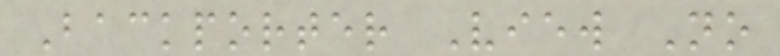Backporter View No
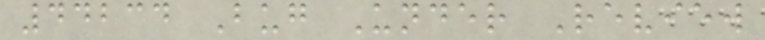44234 Bug Under Review
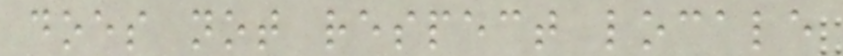does not respect locale
